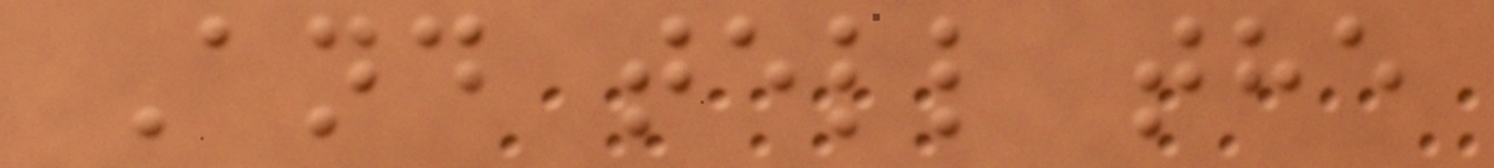And tell the
